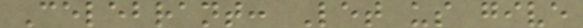Celebrant: Let us give
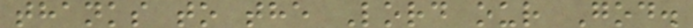thanks to the Lord our God.
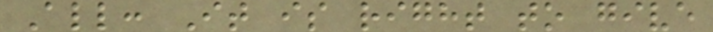All: It is right to give
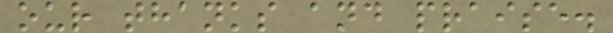our thanks and praise.
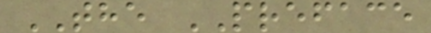THE PREFACE
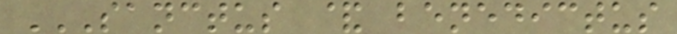SANCTUS & BENEDICTUS
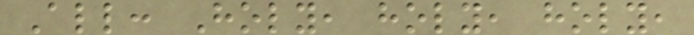All: Holy, holy, holy,
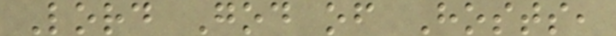Lord God of Hosts,
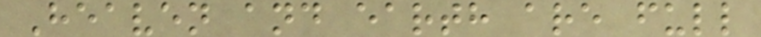Heaven and earth are full
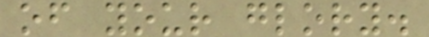of your glory.
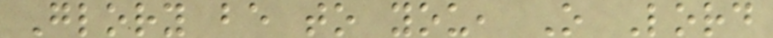Glory be to you, O Lord
